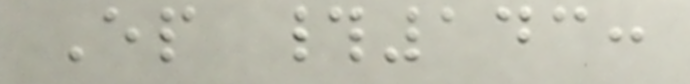Ep #143:
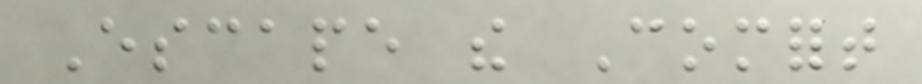Escape the Comfort
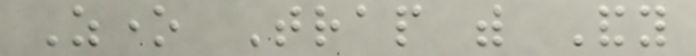Zone Trap with Andy
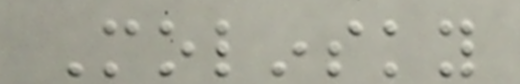Molinsky
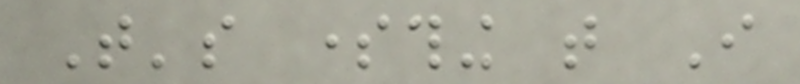That's something that I
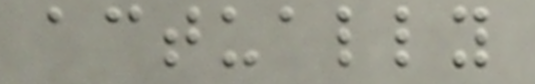actually
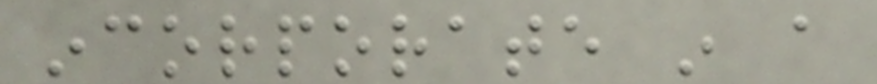incorporate in a
